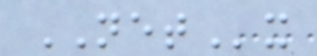NETx
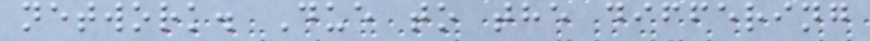network. Due to the differing
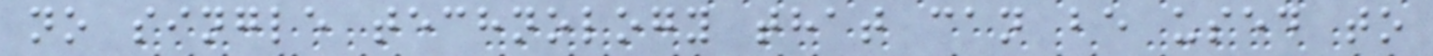no single technology that can be used to
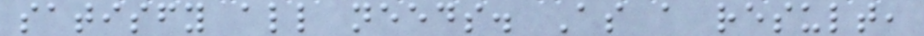satisfy all needs. As a result,
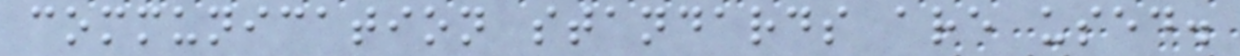communication standards are used.
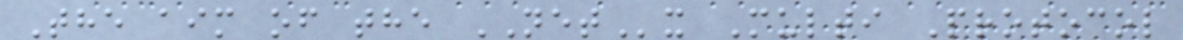The aim of the NETx Multi Protocol
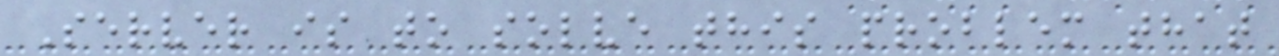Server is to solve this problem that
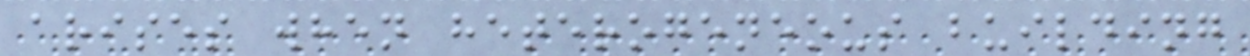arises when heterogeneous building
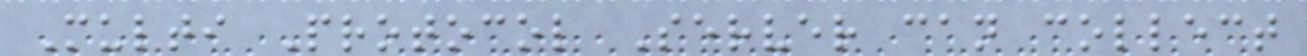Multi Protocol Server can collect
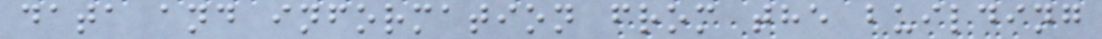data and information from the building
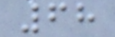68
